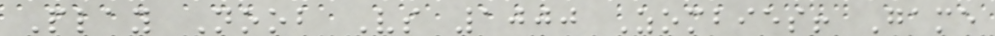Play Noob Vs 1000 Zombies! Game
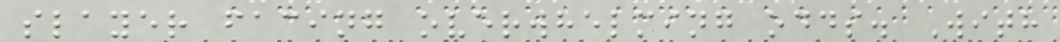slayer facing overwhelming odds. With
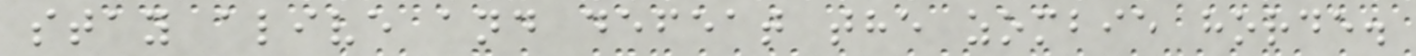stay alive and defeat the zombie horde.
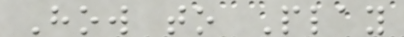How to Play
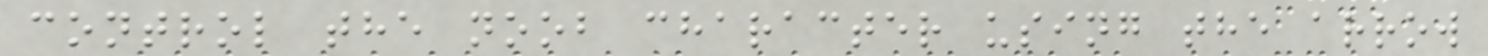control the noob character using the arrow
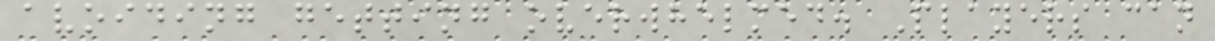avoiding getting overwhelmed. Players can
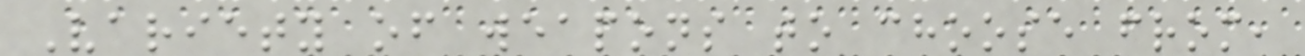Variety of weapons to choose from,
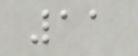11
